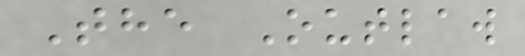The Outlaw
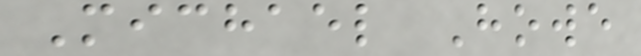Michael Howe
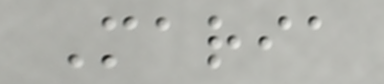Maria
